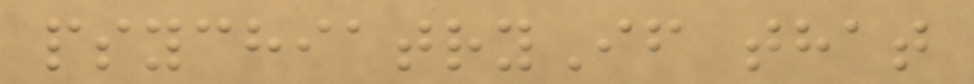psychiatryIf that
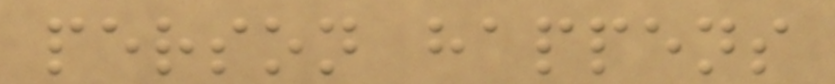person happens
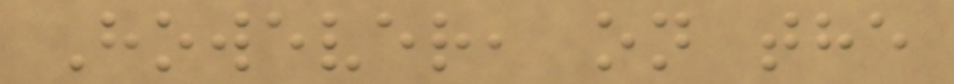However, on the
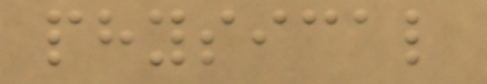physical
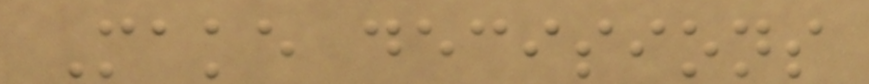Make decisions
